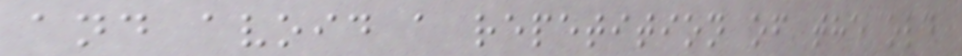and avoid a repetition of the old
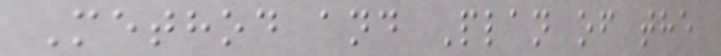Method and Plan of the
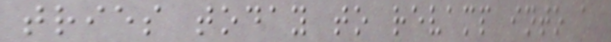tries today to revamp into a
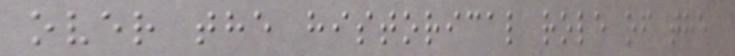over the historical role of the
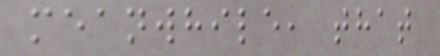meanwhile, that
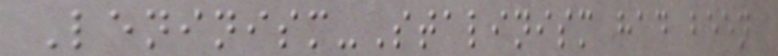Leninism-Stalinism had been
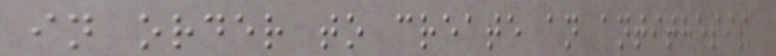in order to create an antithesis
